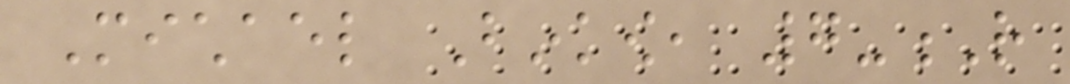Michael Binkow, 7-R
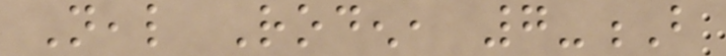Neal Roden, 7-B
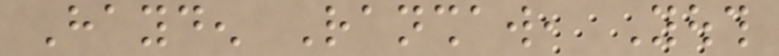Hayden Ranshaw, Youth
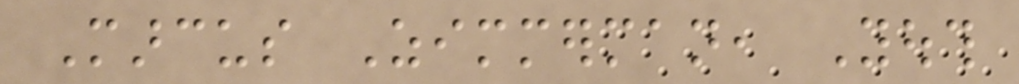Marcus Zimmerman, Youth
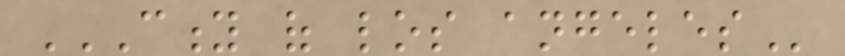CITY OF LOS ANGELES
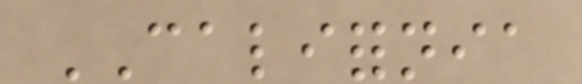CALIFORNIA
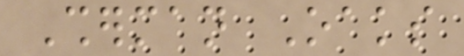Sherman Oaks
